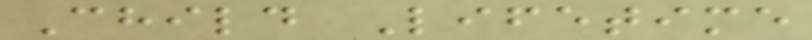Child Lifetime
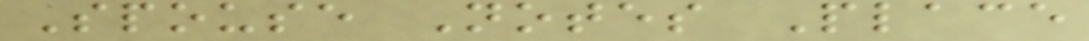Spouse Notes Place
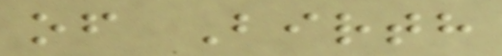of Birth
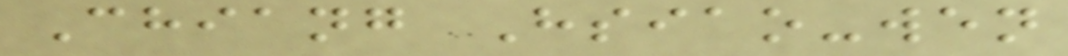Chiang Hsiao-wen
